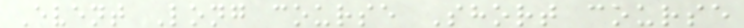Event Long course Short course
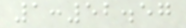1:52.57
